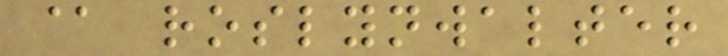@ roslynwalter
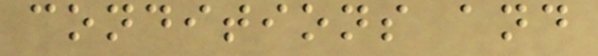conditions and
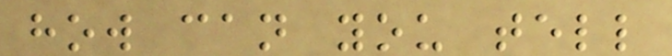how can you tell
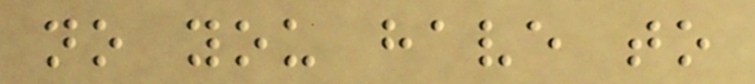no you have to
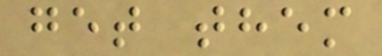get them
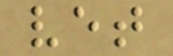vet
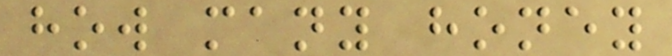how many honey
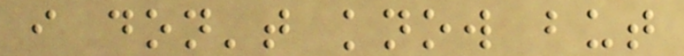i don't know but
